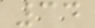34
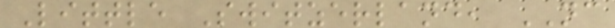Little Switzerland, NC
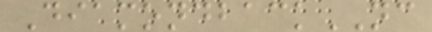DiamondbackNC
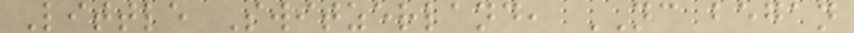Little Switzerland, NC began
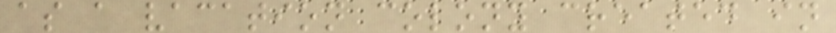as a vacation colony created in
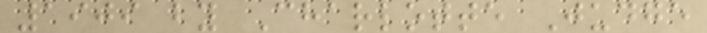1909 by Charlotte Judge
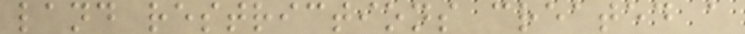land restrictions created a
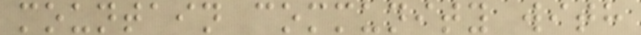mountain community with
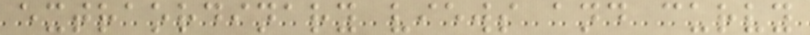extraordinary views and curvy
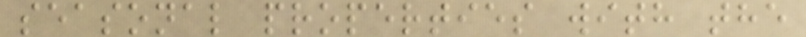seasonal properties with the
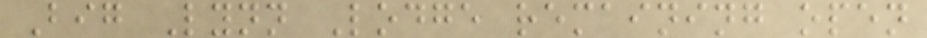Big Lynn Lodge remaining open
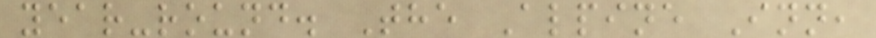year-round. The Alpine Inn,
